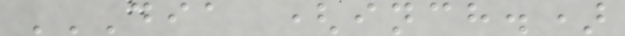DIA (INCH.)
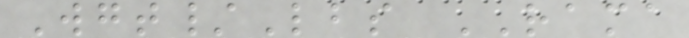Wgt/Lbs RAMA
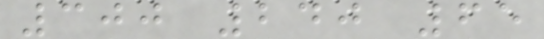300 240 65
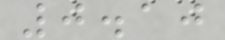0.10
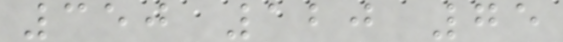350 120 75
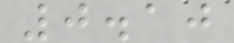0.10
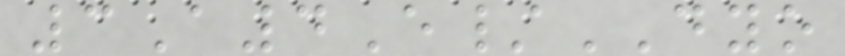3A4E/DYO
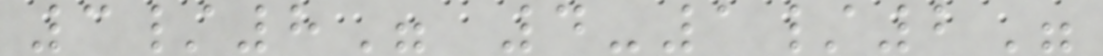3/8" 4-1/2"
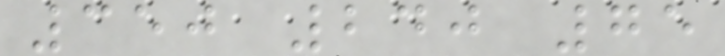350 240 75
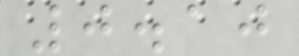0.10
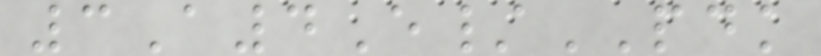3A4E/PDK
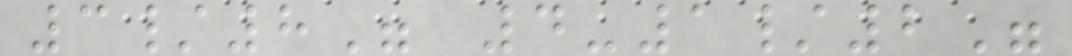3/8" 4-1/2"
